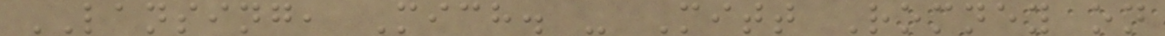LANSING, Mich. - Mitt Romney on
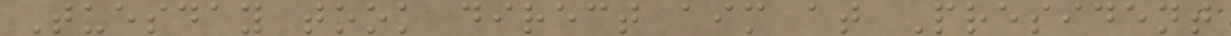Tuesday took direct aim at President
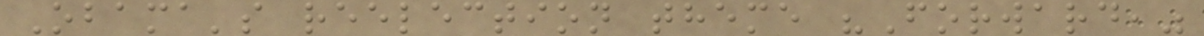Obama's reelection theme "Forward,"
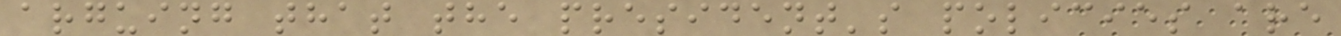arguing that the president's policies are
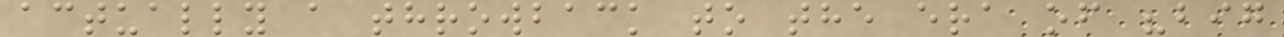actually a throwback to the era of "big
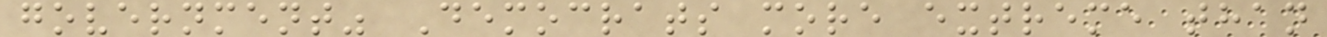government" Democrats more extreme than
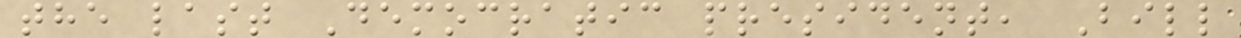the last Democratic president, Bill
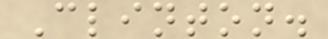Clinton.
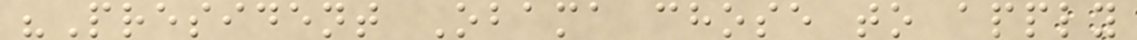"President Obama chose to apply
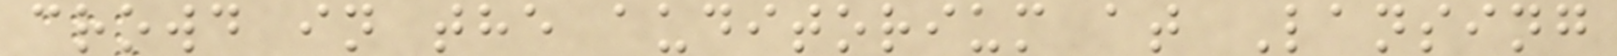crowd in the auditorium at Lansing
